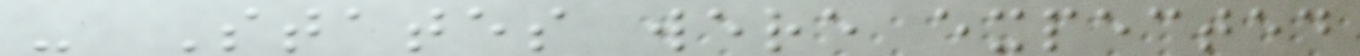- States were expected
